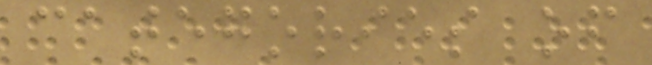categories of
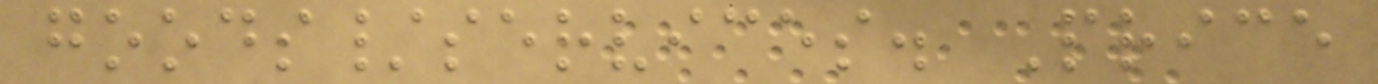goods/services. Price
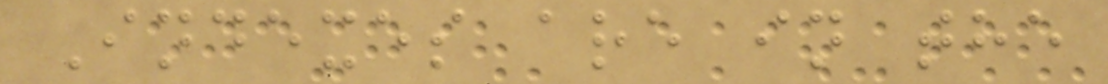Indexes are in the
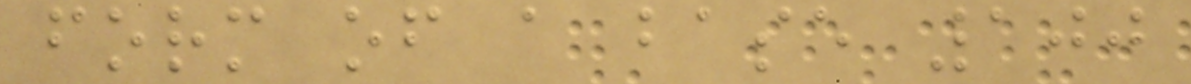form of a base 100
